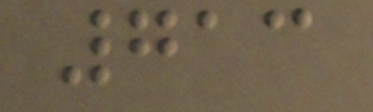713
